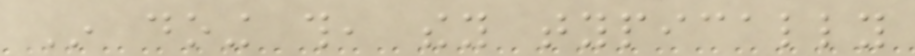In doing this, they typically
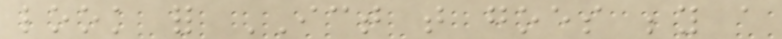look for ICT that goes beyond a
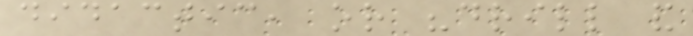didactic, or "drill and
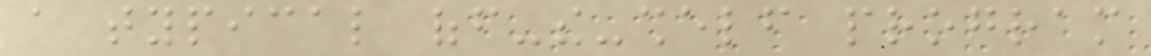a typical off-the-shelf program
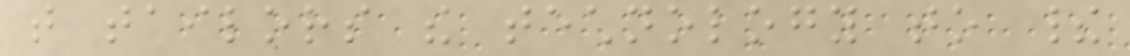that tailors the technology to their
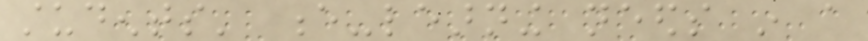students' e-learning needs in a
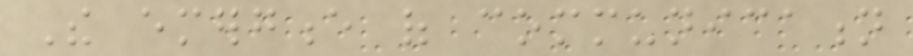The emergence of communication
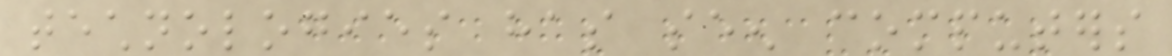technologies has seen computers
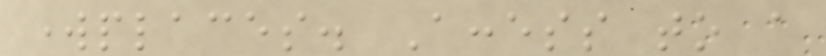workplaces. Access to a
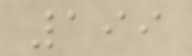199
